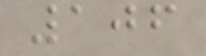106
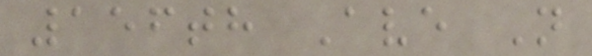156th Ave N
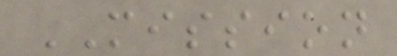MISSION
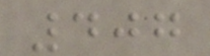407
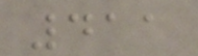411
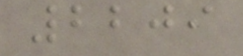2209
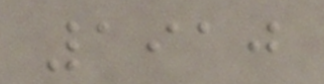1910
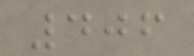406
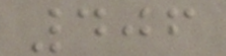406
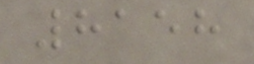8158
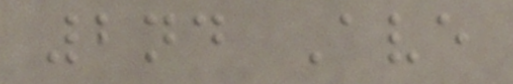2nd Ave
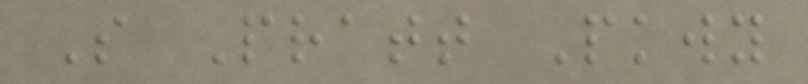S Pratt Pkwy
